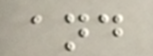and
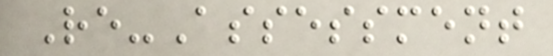Re-Assessment
